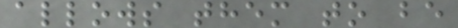allows them to be
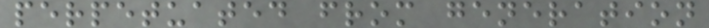perpetuated from generation
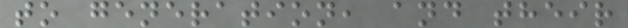to generation, and their
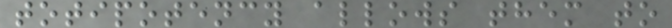totipotency allows them to
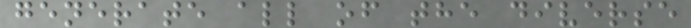generate all of the diverse
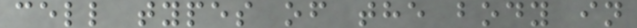cell types of the body in
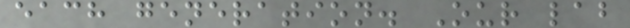each generation. Our lab
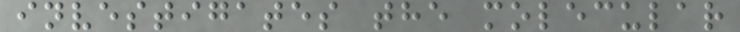investigates the molecular
